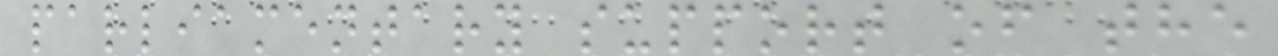parliamentary support of the
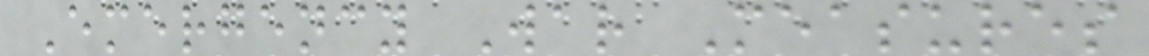Emergency War Measures
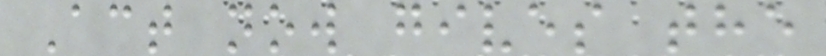Act now gives the
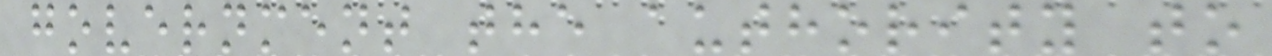government the authority to
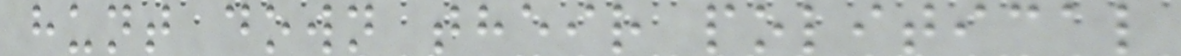hunt down their political
